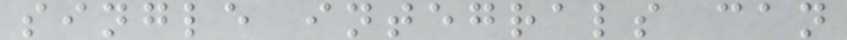single integrals can
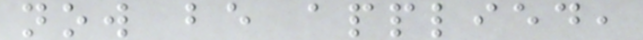now be applied,
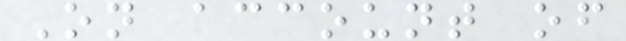On account of
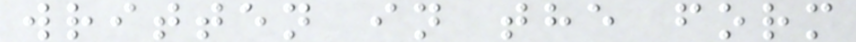written in the form
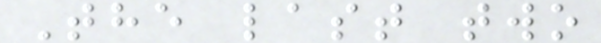The last two
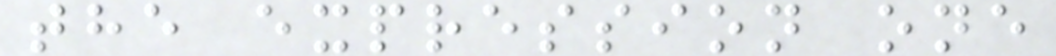the expression one
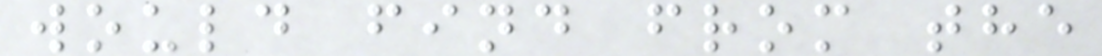would find from the
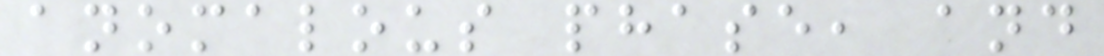anomalous phase, and
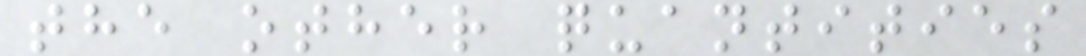the other quantities
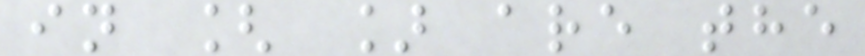in [ ] are the
